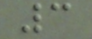3
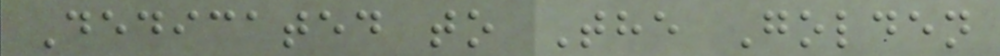Dedicated to The Golden
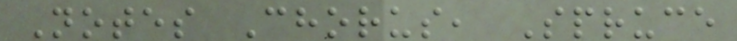Notes Chorus, Spruce
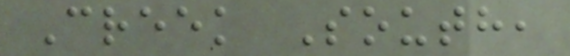Creek South,
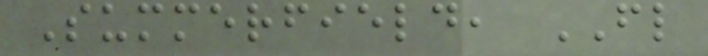Summerfield, FL
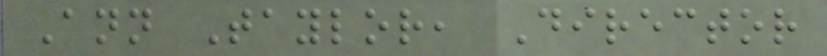Ann Taylor, Director
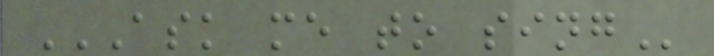ASK ME TO SING
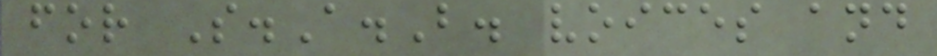for S.A.B. voices and
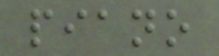piano
